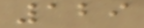129
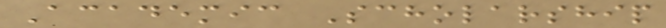Academic Scholarship
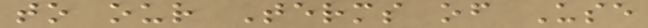to our Terms of Use
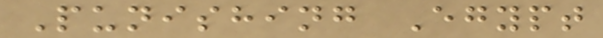Punishing Egypt
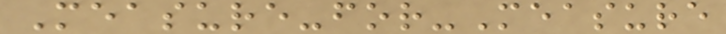Measure-for-Measure
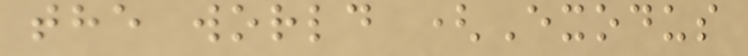the world (Exodus
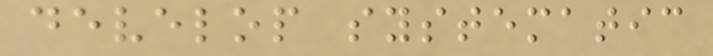develop systematic
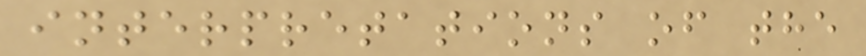interpretations of the
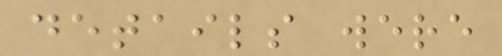details were
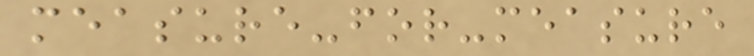measure-for-measure
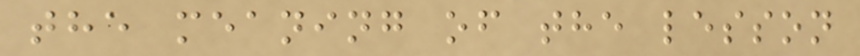the meaning of the lesson
